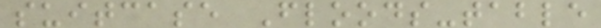suitcase Floods-table
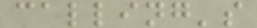calling's
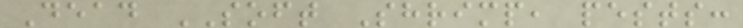Dead SOFT Shrimp, pests:
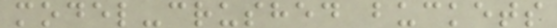model-crushed buckets
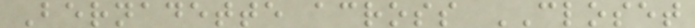Bernadette across CLOSET
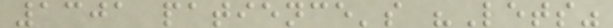1301 patience's "Lets"
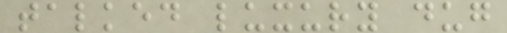talked luxury dug
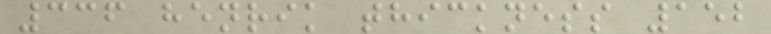336 henrik thickness 152
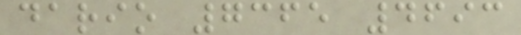dario 7365 4693
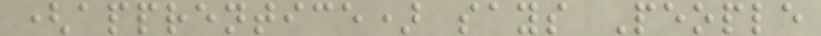(apprentice) says People
